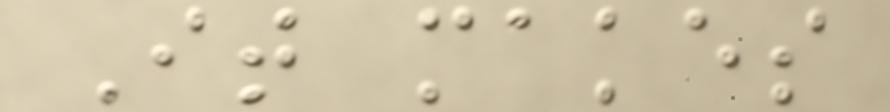It makes
